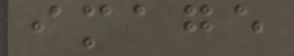image
